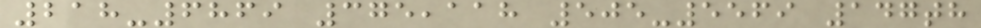218-6869 375,118 505-5569 147th
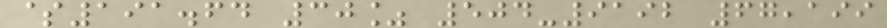$191.64 30% 504-9192 67,199
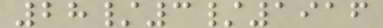28/3/1916
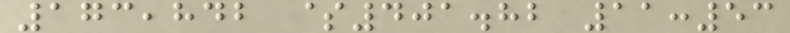173,842 $401.82 11:53
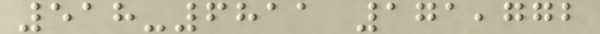518-6811 171,772
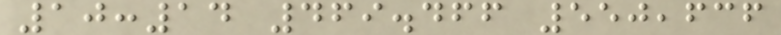10:14 469.466 550,636
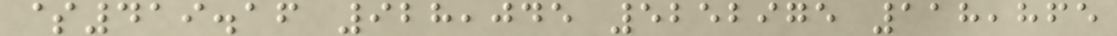$419.16 928,045 5252975 118,865
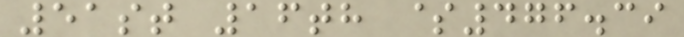51st 16th $476.39
